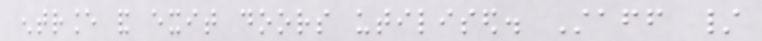entrance and exit doors utilised. Staff /
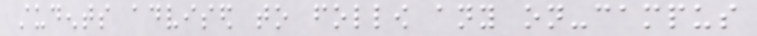students advised to follow any on-campus
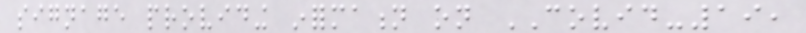signage providing information on COVID-19,
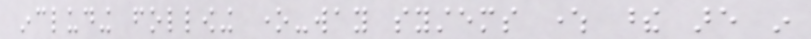including following one-way systems where these are in
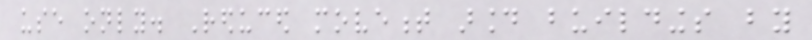use only. Reduced movement around buildings by
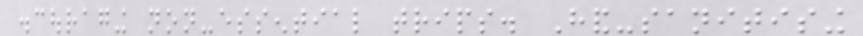discouraging non-essential trips. Hand-sanitising
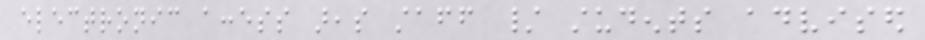electronic access areas staff / students advised
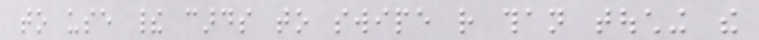to use their cards to swipe rather than touching the
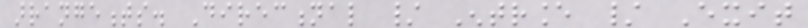arrangements. Directional / Entrance / Exit
